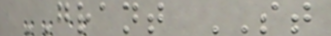GRANT ST
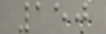150
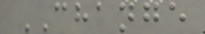CHANGE
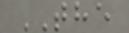THE
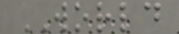WORLD
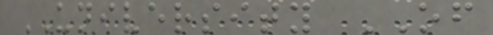UNIVERSITY OF
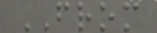FROM
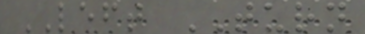LEFT TURN
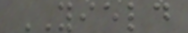YIELD
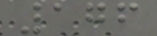176
